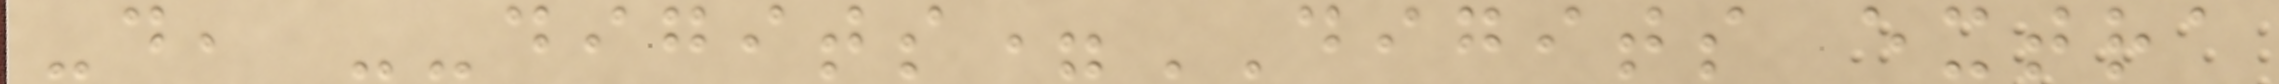-d, --digits=DIGITS extra
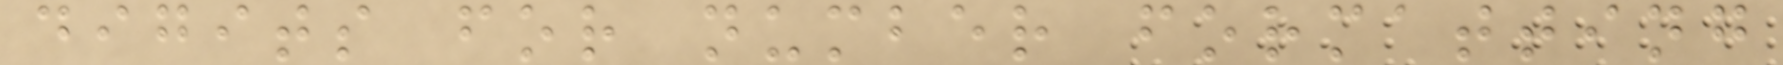digits for number formatting
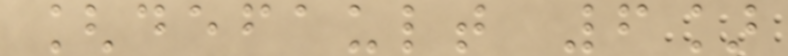[default 6]
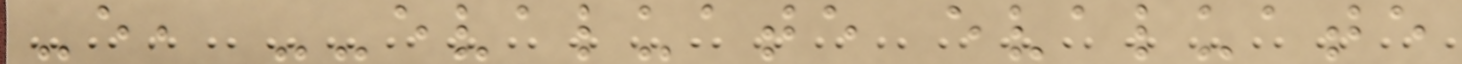-e, --evaluate evaluate
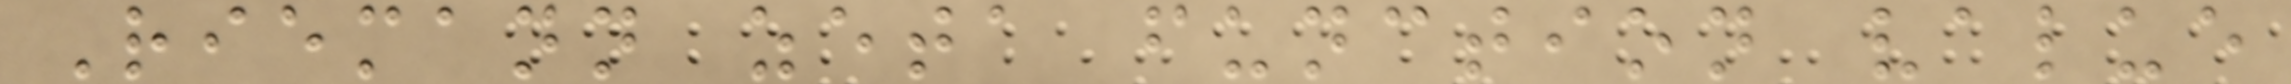Riemann zeta function value
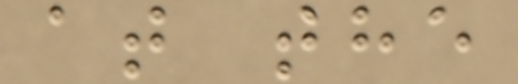at the
